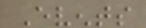Events
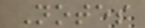Notes
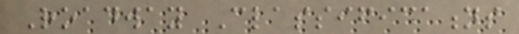Roadway Classifications
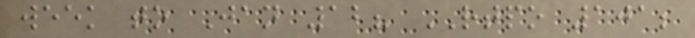week to Jan 12? RTPO 101;
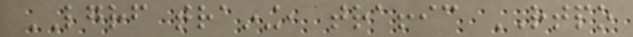LGRF training, traffic RTPO
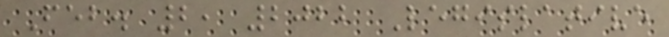Feb. 2, 2022 Legislative
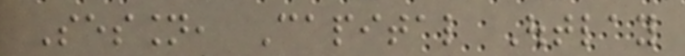Session, Capital Outlay
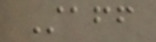Staff
